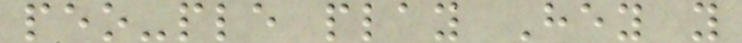peo-ple play Hey y
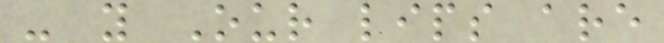- y Our lips are
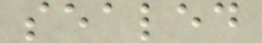sealed
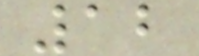12
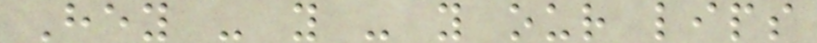Hey - y - y our lips
